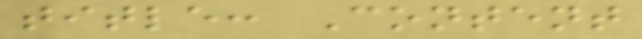title: Content
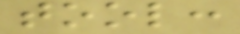tool:
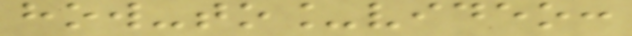how-to_video:
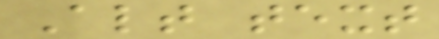Alt text
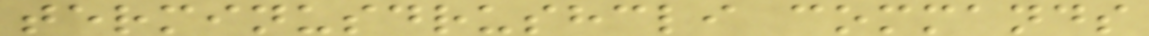terminusdrushcli commands
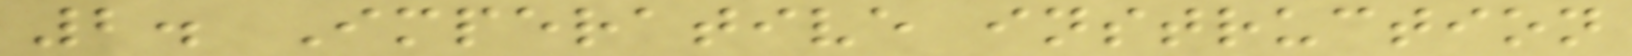2. Imperative instruction
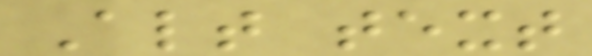Alt text
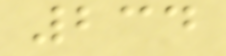234
